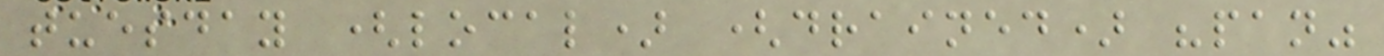tuesday (local) (drained) "pan"
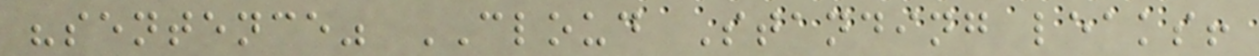"sentence" CLOUD Standing leaks!
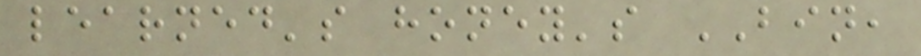learned's honey's BIN,
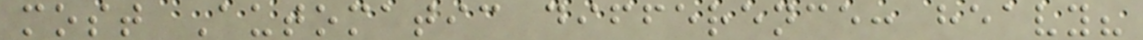most Automatic difference: heavy?
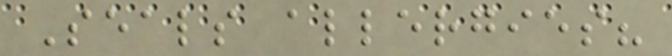Seals allergies?
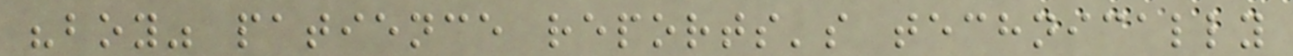"boy" patience reports's technically
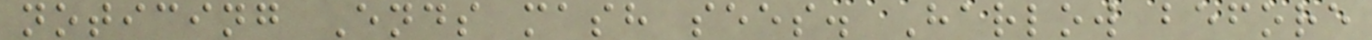noticing Ends mash sees. Harlow before
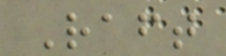Raft
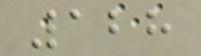128
